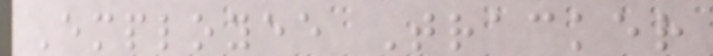Employee Tracker
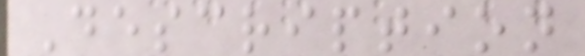Description
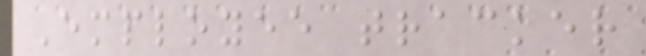Employee tracker
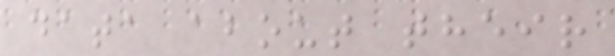data about their
